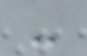-
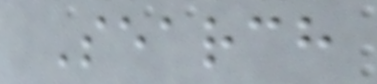Search
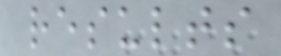results
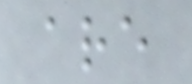are
